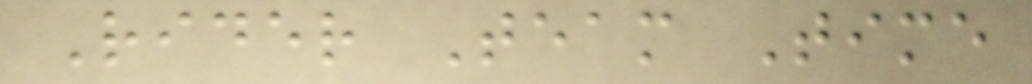Rider Team Time
